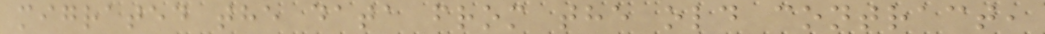migrated the data from the old contract,
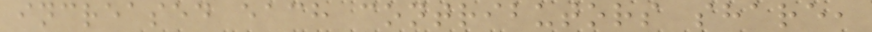increased each contributors share,
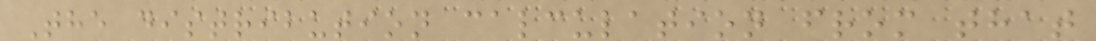The distribution calculation from that
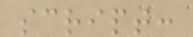script:
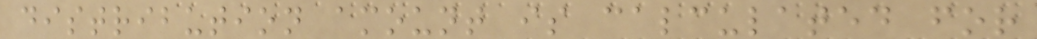distribution amount is calculated for
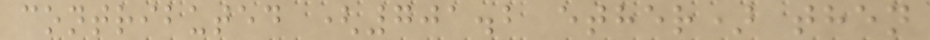contributed (701.2 ether) then
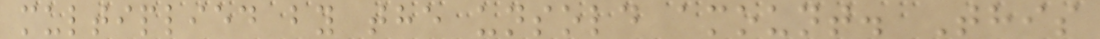multiplied by the unsold amount. This
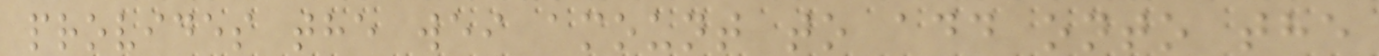provides the wei amount to add onto the
